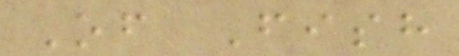Of Fish
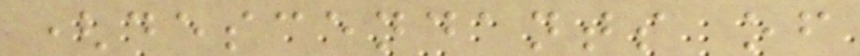(descendants of
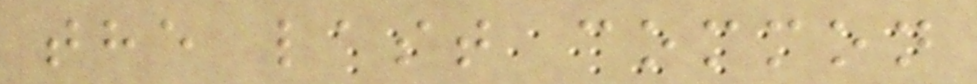the last common
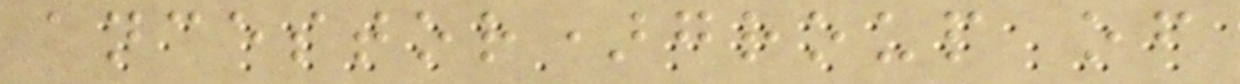ancestor)group of
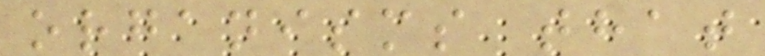organisms that
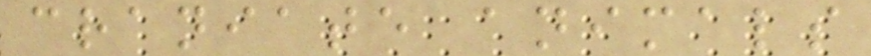craniate animals
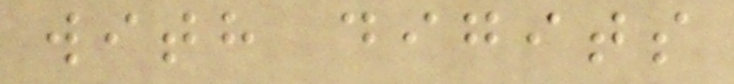with digits
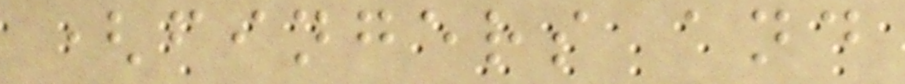(fingers and
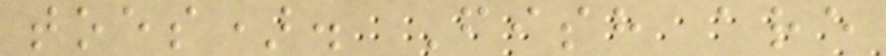toes). Fish are
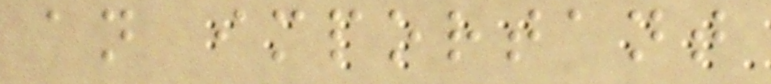an important
